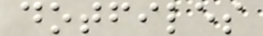dotfiles
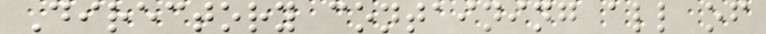Directory containing all of
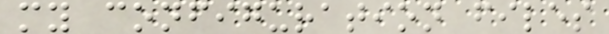my configuration files
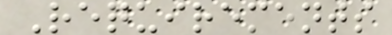Requirements
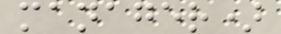manager)
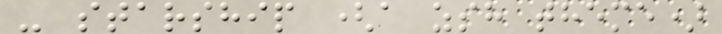- starship (a zsh theme)
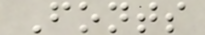Fonts
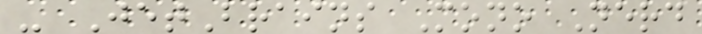- JetBrains Mono Nerd
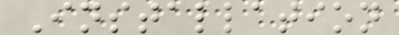Installation
